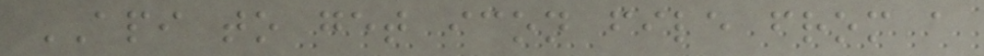API to get icon file from a
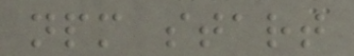npm start
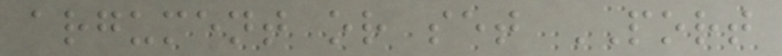argument or set PORT
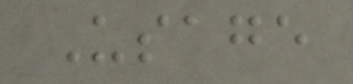Usage
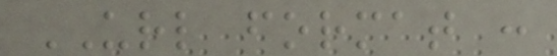URL format :
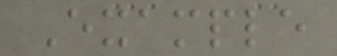Example
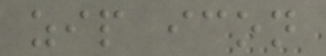zip icon
